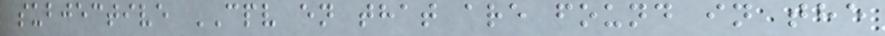subjective CPV en that are found in the
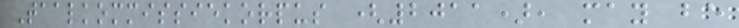Taalkommissiekorpus (2011), may be
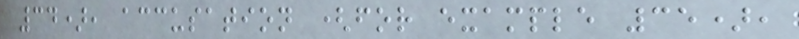34), accusation (for example 35),
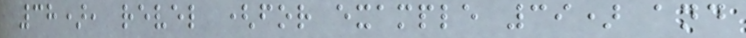38), revel (for example 39) and
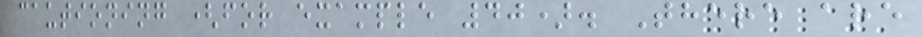cautioning (for example 40). There are
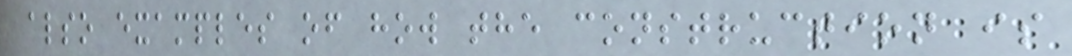also examples of how the construction is
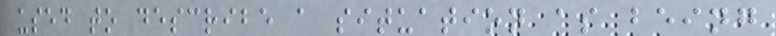used to describe a situation as being
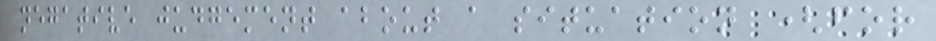negative judgement about a situation (for
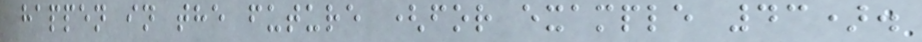happen in the future (for example 43).
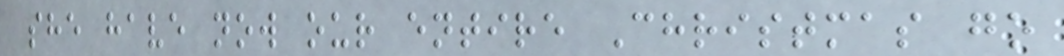she have now our entire Christmas go
